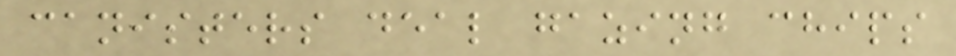canisters deal gazing chips
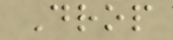Drop
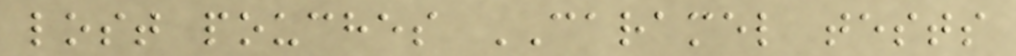lost pouches CARAMEL tests
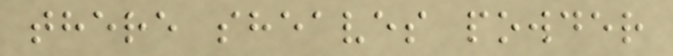there sheaves powder
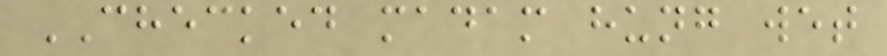CHECKED madam hung wet
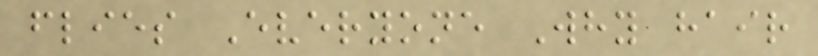flies Everyone Why hair
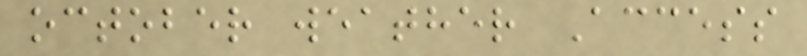october weather Access
